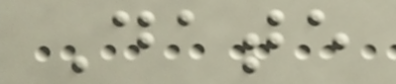Date
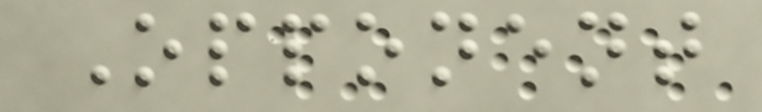Opponent
